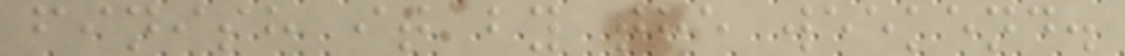finish it by the weekend.
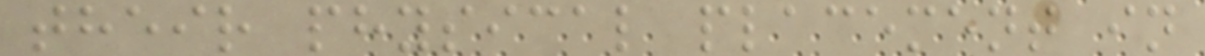their physical placement in
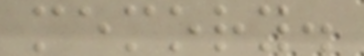memory.
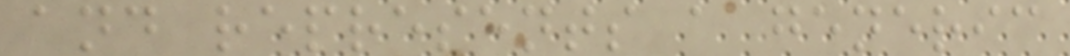and represents a generic
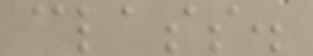class.
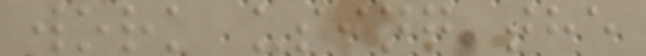work using the
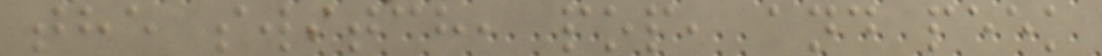the switch, pop, and peek
